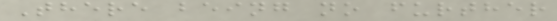There being no further
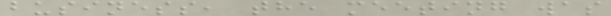business, the meeting was
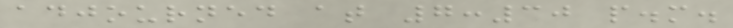adjourned at 7:30 p.m.
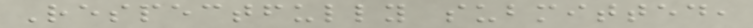Respectfully submitted,
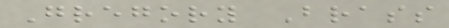Gregory Brass
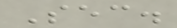Sec.
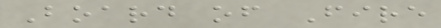Board of Fire
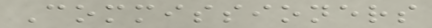Commissioners
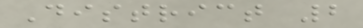District 2
